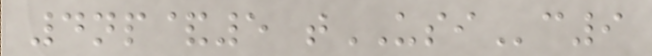4np&5 tUSIc9
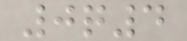0q4
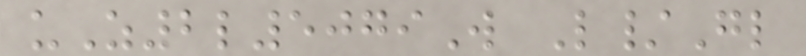uZ2l5079W L/Gl
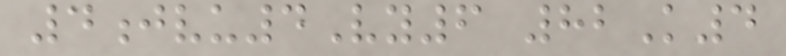4jvu4Vy6 82K4
